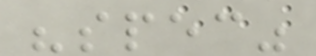"spec"
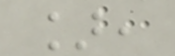],
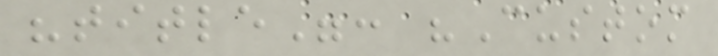"title": "Custom
